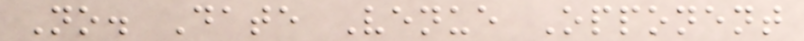No. Date Venue Opponent
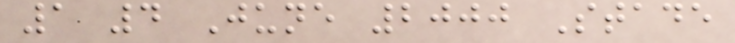1 4 June 2000 Stade
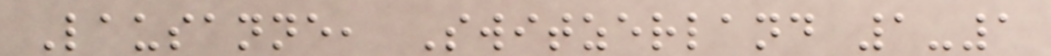Lausanne, Switzerland 1-1
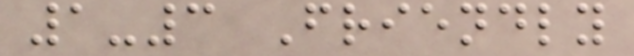1-3 Friendly
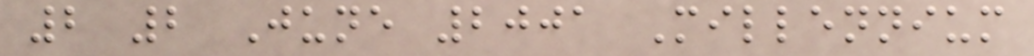2 2 June 2001 Millennium
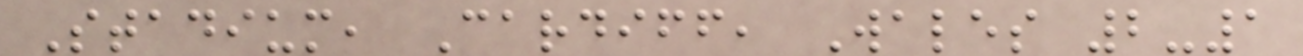Stadium, Cardiff, Wales 2-1
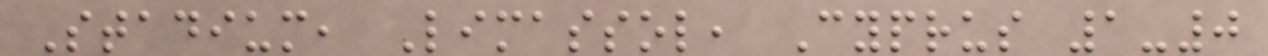Stadium, Limassol, Cyprus 1-0
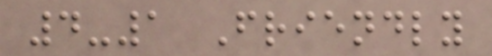4-1 Friendly
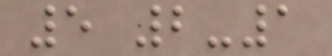5 2-1
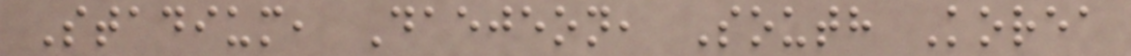Stadium, Daejeon, South Korea
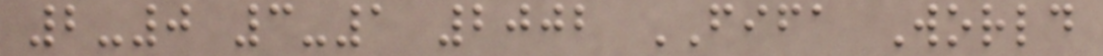2-0 3-1 2002 FIFA World
